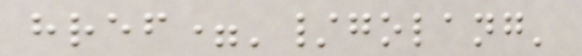href='/golang'
